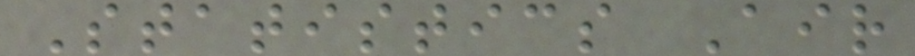Statistics Air
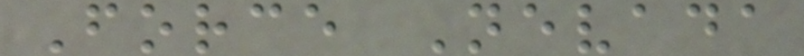Force Nevada
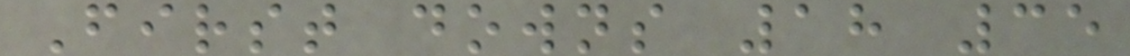First downs 18 35
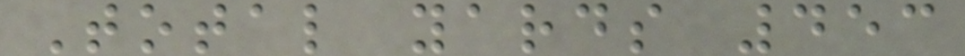Total yards 453
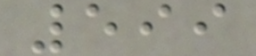599
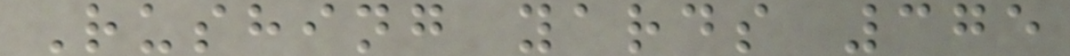Rushing yards 375
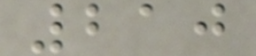210
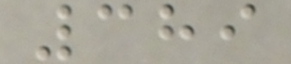389
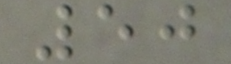50
